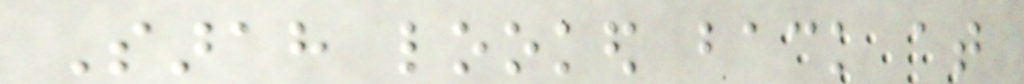Sarah looked back at
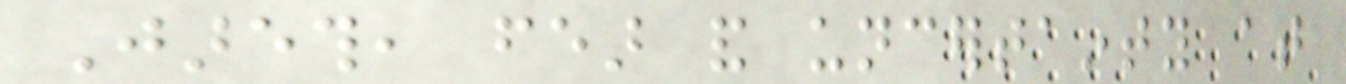Jareth, fear and uncertainty at
